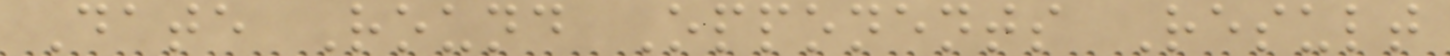Date Round Opponents Result
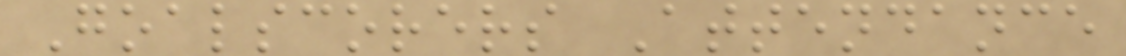Goalscorers Attendance
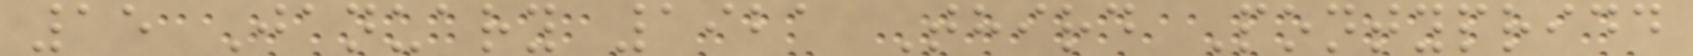15 January 1921 Third Pontypridd
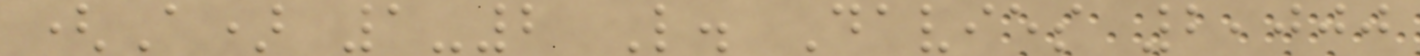(A) 1-2 L. Davies 2,000
